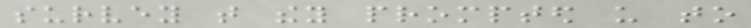survey that they prompted us to
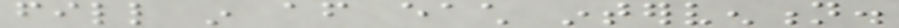fill in after each intervention.
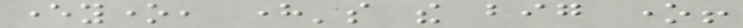everyone, here's the big one!
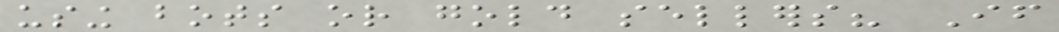using bots or gold sellers? If
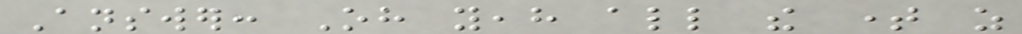Answer: Oh yeah all the time as
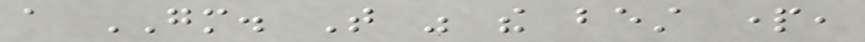a GM. That was the best part,
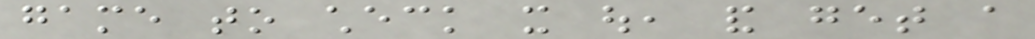game to check it out, and get a
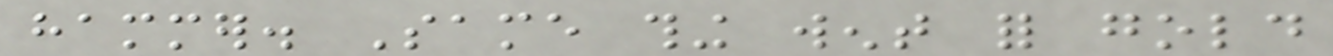hammer. Same thing went for gold
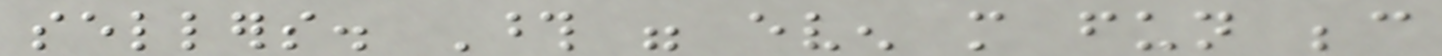sellers. Those were even more fun because
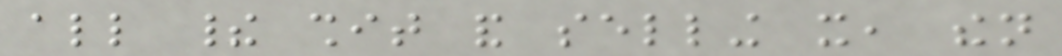all their shit and selling it, then
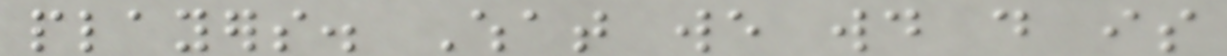players. What we would do is
